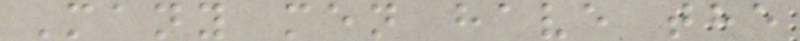Many men have the
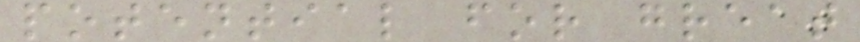potential for great
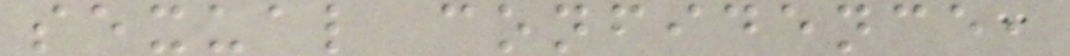sexual confidence,
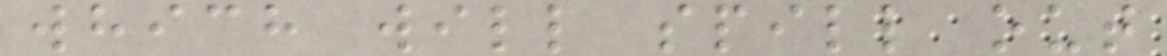which will spill out
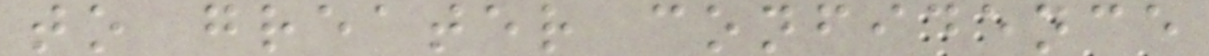to greater confidence
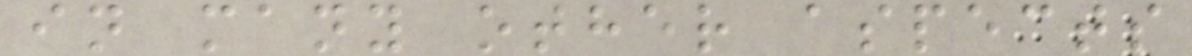in many other aspects
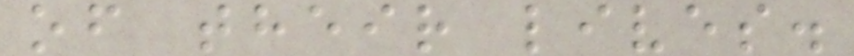of their lives.
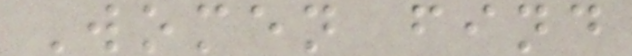Women find
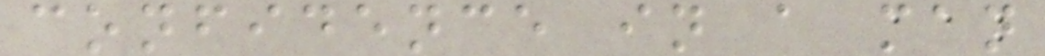confidence in a man
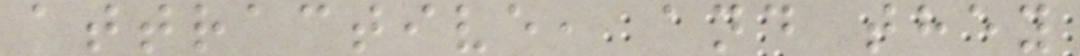attractive, and they
